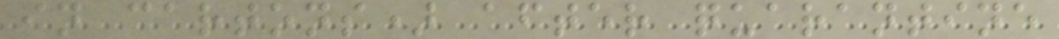in cartons) after quarantine
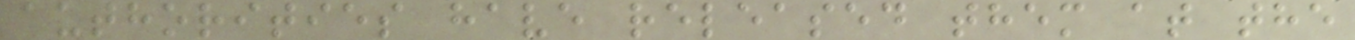authorities have released them at the
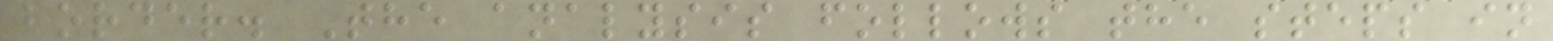border. The analysis follows the steps in
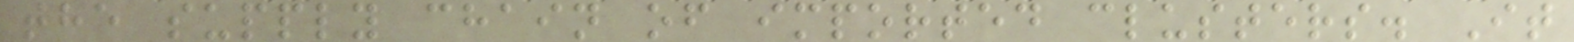the supply chain of imported clusters. It
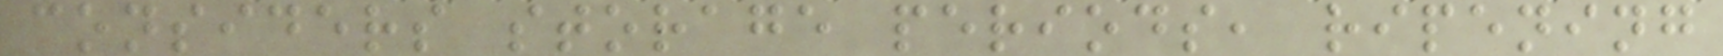considers storage periods, ripening
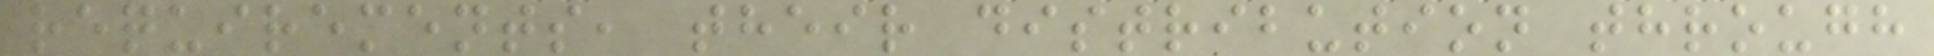requirements, their distribution through
